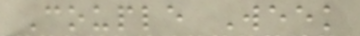Couple Week
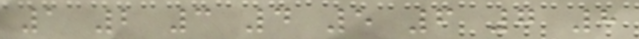1 2 3 4 5 6 7 8
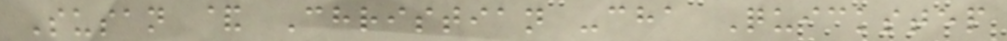Susan & Christian -cha Quickstep
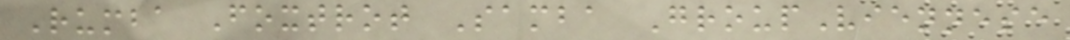Rumba Foxtrot Samba GroupViennese
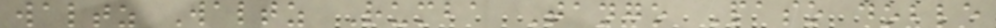waltz Waltz Rumba Tango Paso doble
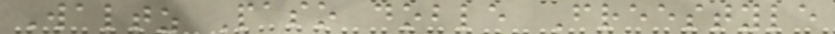Waltz Paso doble Freestyle
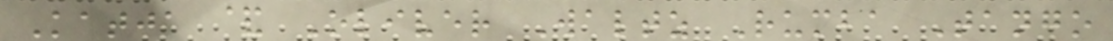Katja & Oliver Waltz Rumba Tango
